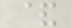&
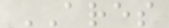ARES
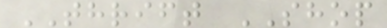THRIFT SHOP
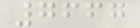7667
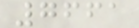7661
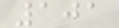101
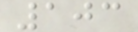103
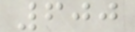600
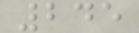245
